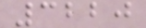3220
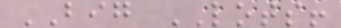BIG LOTS!
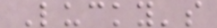Lucky's
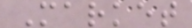Market
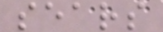sears
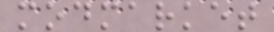modmarket
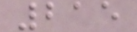215
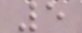5
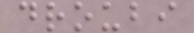droubi
